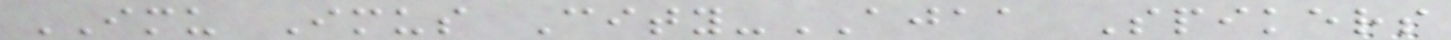IMU Imus City-AJAA Spikers
